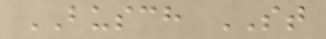BUSCH ST
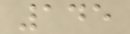145
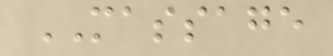MASSAGE
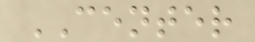CENTER
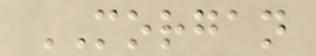MORGAN
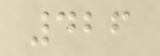426
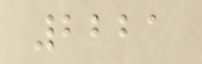2221
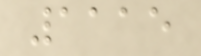1115
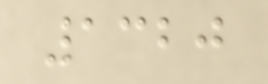1320
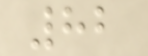82
